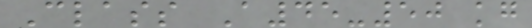Class A45-50 kg
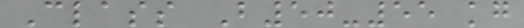Class B50-55 kg
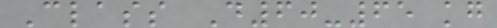Class D60-65 kg
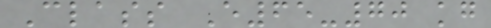Class E65-70 kg
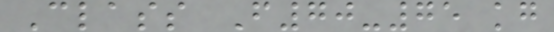Class F70-75 kg
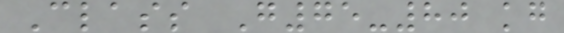Class G75-80 kg
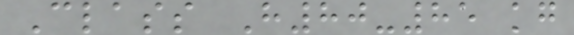Class H80-85 kg
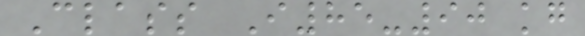Class I85-90 kg
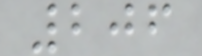206
